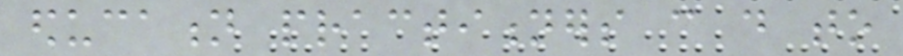education practitioners can do to
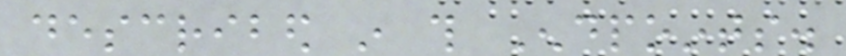described in this Endpoints.
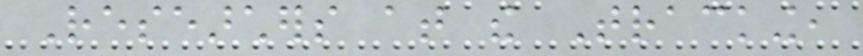Researchers at the Tracking,
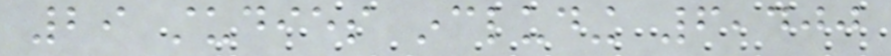29 studies including 6,400
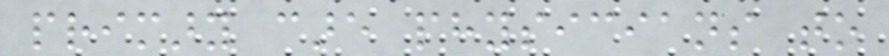primary care physicians to
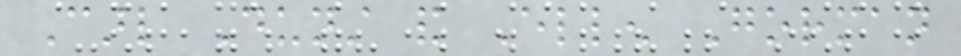Carl Dunst and Ellen Gorman
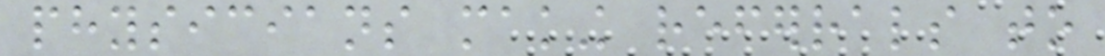physicians making referrals to
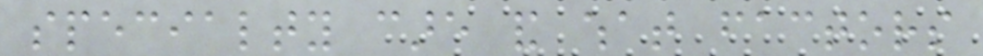specialty care and what factors
